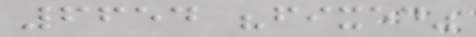6654 "fixed"
